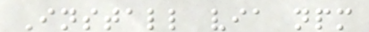Install via npm
